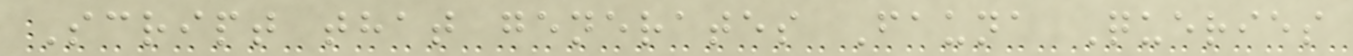Script that generates Fauna Queries
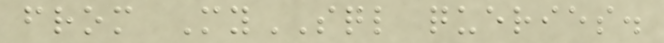from MySQL queries.
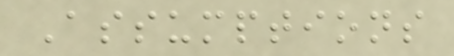Assumptions
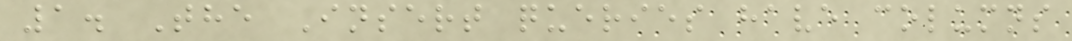1. The Insert queries have columns
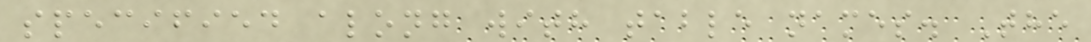specified along with table names. The
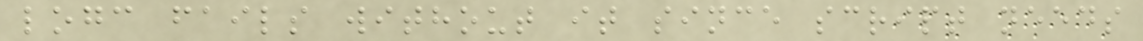logc fails without it since script needs
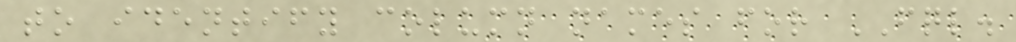to identify column names for FQL.
